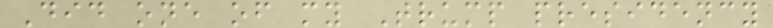Did one of my Trump presidency
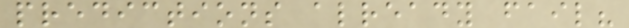predictions already fail?
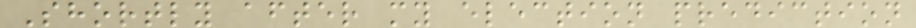Shortly after my election prediction
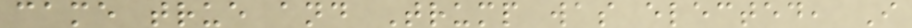came true and Trump was elected, I
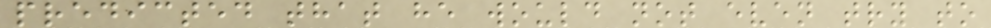predicted that he would not even try to
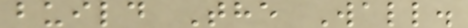build The Wall.
